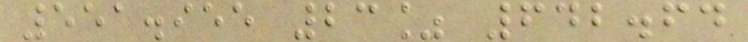551.955 23% 642.64
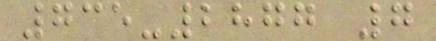735-2877 7
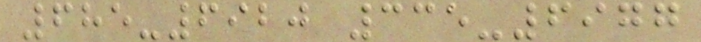685-6920 335-6977
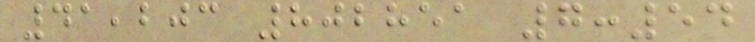41,203 802851 7:54
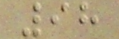98
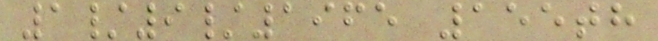1/9/1965 155th
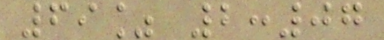69% 2:07
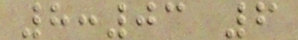8:03 6
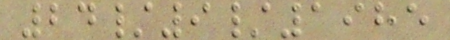24/9/1985
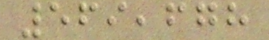569,678
